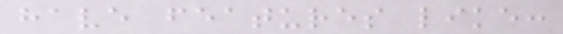have features like:
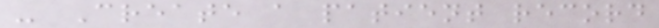- Create a patient record
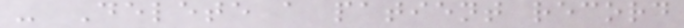- Delete a patient record
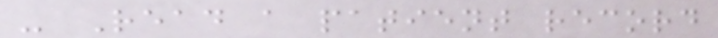- Read a patient record
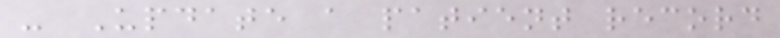- Update a patient record
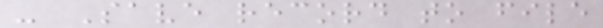- Save record to file
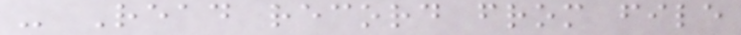- Read record from file
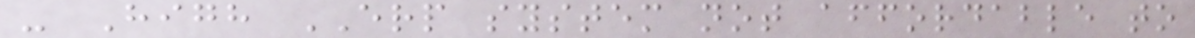- High ERP system not affordable to
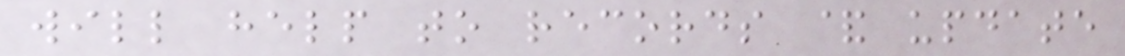will help to records & update
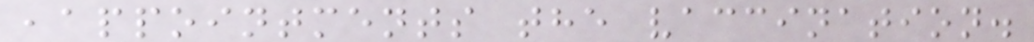,appointments the vaccination.
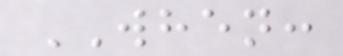WHEN:
